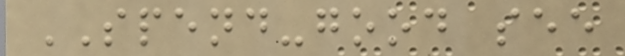SPEND-good see
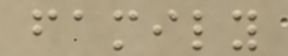family
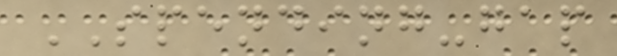SPENDING-gap
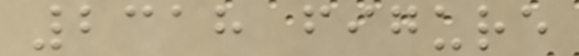2318 figure
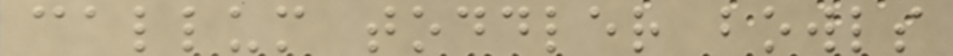callum toddler bowls
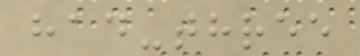had-three
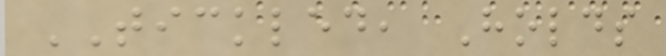TICKLED, Holds
